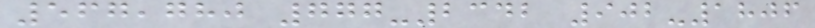567,780 777-2342 902-1806
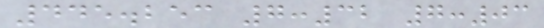445.253 7:32 7:03
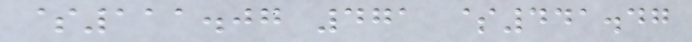$111.07 471 $441.47
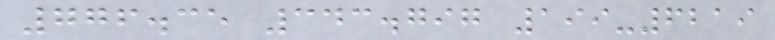776.35 343.797 199-6219
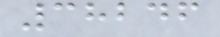38246
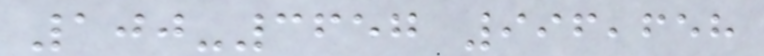100-3657 996,658
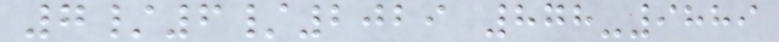7/6/2029 878-9889
